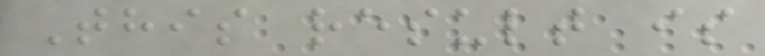This result is
